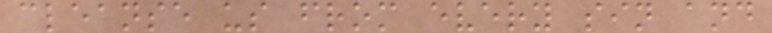cleanse us from every sin and
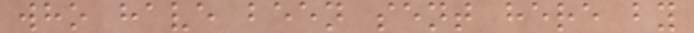who have been sent here by
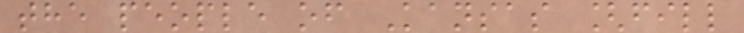the people of Kansas [fill
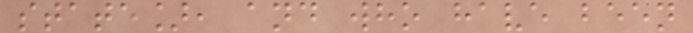state], and who have been
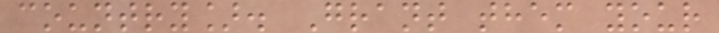country]. Grant them your
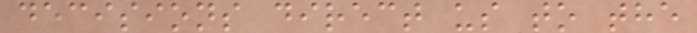decisions direct us to the
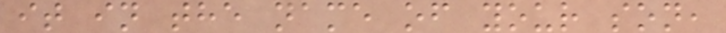it in the name of your son,
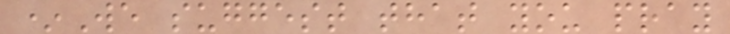*We suggest that you pray
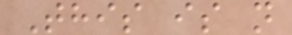This is n
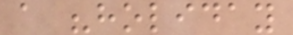a "holiday
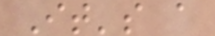It's a
